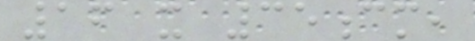16 x 35cm,
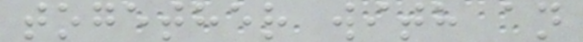together with an
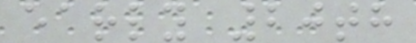early 20th
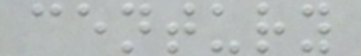century
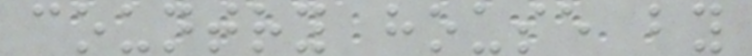country house by
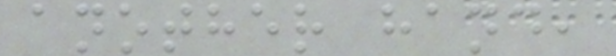another hand,
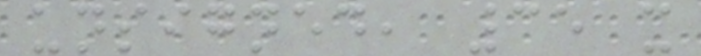unsigned, 35 x
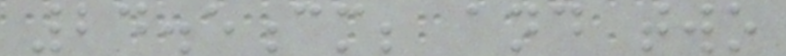24.5cm; and two
